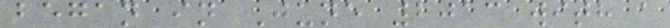began in June 2013 with a
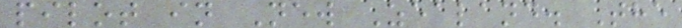pilot in New Zealand. The
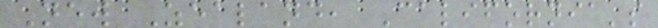New Zealand, California's
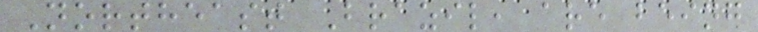Northeast Brazil, are being
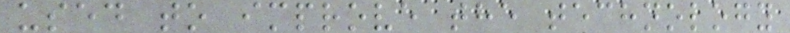used to improve the technology
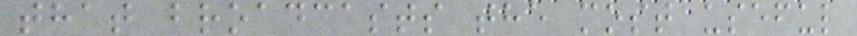that broadcasts the most useful
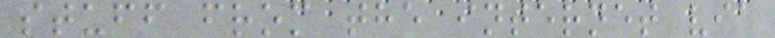stuff from the internet via
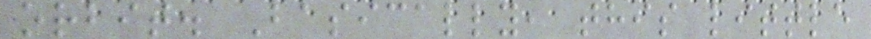orbit. Basically, this little
